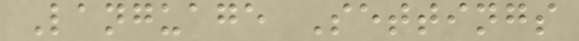Language Settings
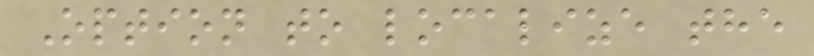Option to localize the
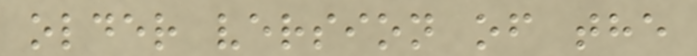older version of the
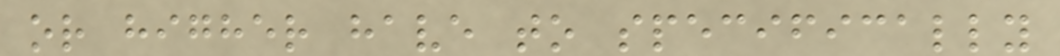or higher have to specifically
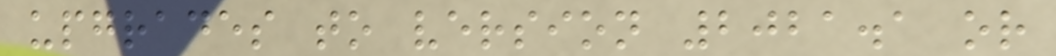upgrades to version 2021.1 or
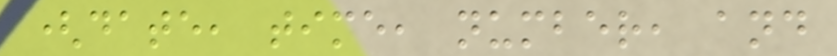(date, time, number, and
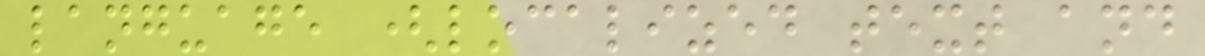language (localized text and
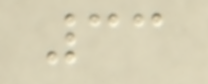33
